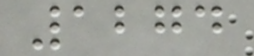1274
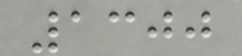1300
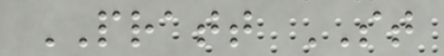PRATT ST
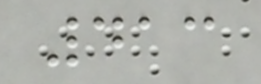413
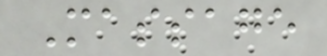Massage
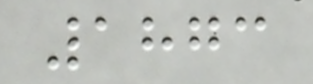1873
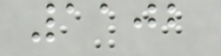1102
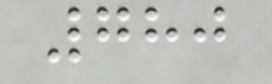780
